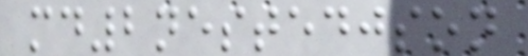md2nestedjson
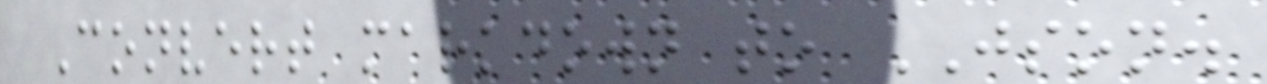Convert markdown to JSON.
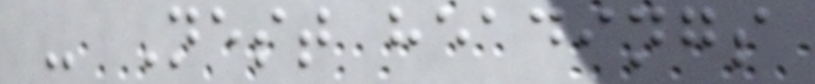- Nest headings
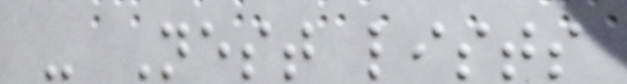- Nest lists
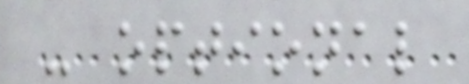- optional
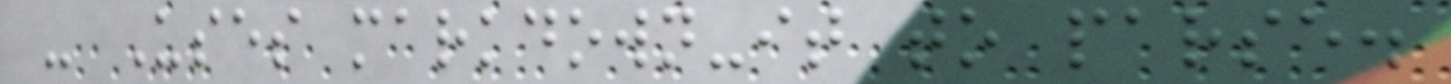- Uses markdown-it to parse.
